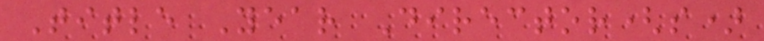Title Year Director(s)
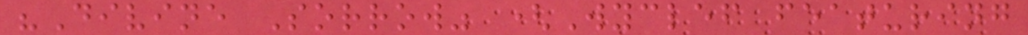"Divine Sorrow" (Wyclef featuring
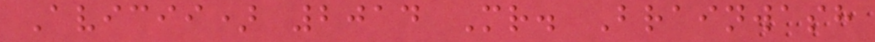Avicii) 2014 Mr. Brainwash
